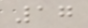17
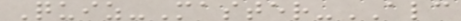Quiz-Master-ALC
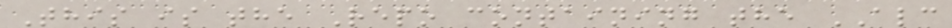This is the Repo containing the ALC
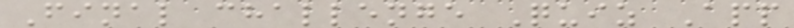Final challenge Quiz App
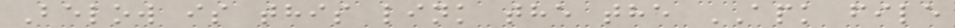Below is this link the the APK file
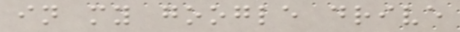in my google drive
